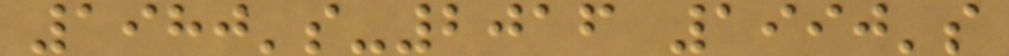1980's-2016 1990's
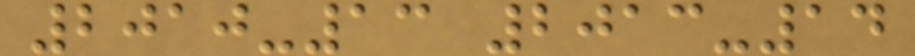2010-13 2013-14
